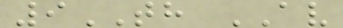9TH AV
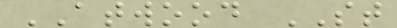ATWOOD ST
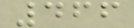466
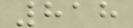818
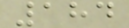184
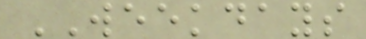WEEKDAYS
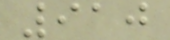910
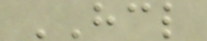HCL
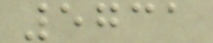5731
